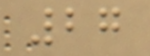27
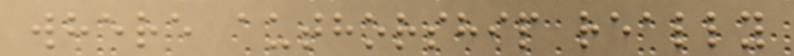where authorship really
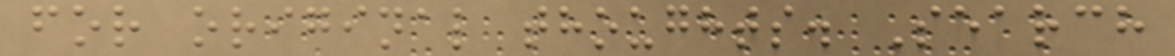for original thoughts. Search
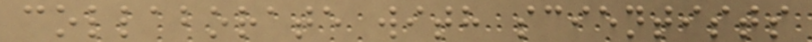collaborate with scientists
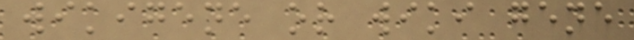wikigene or wiki gene
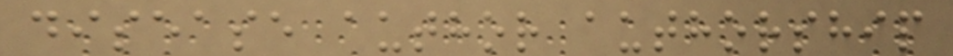disease author authorship
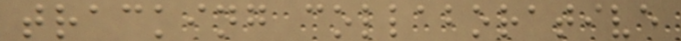tracking collaborative
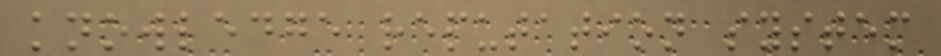knowledge reputation system
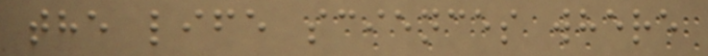the life sciences where
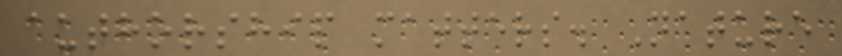authorship matters. Nature
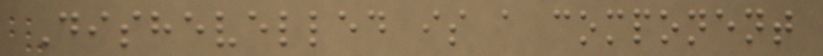Dishevelled is a component
